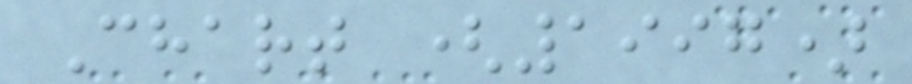Chart (1997)
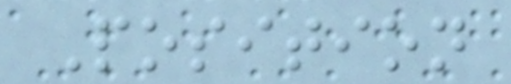Position
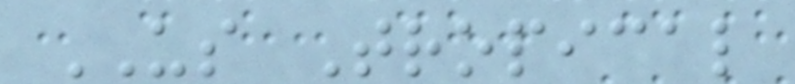US Tropical
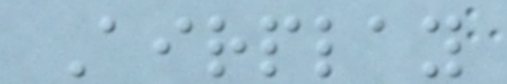Airplay
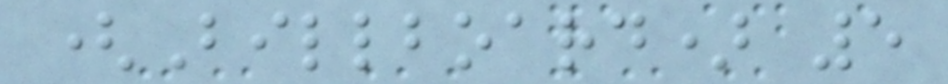(Billboard) 5
